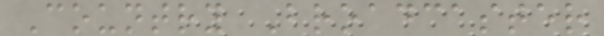Country Broadcaster
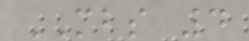MBS 4
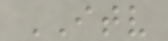ITV
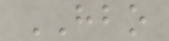HBO
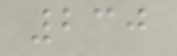230
